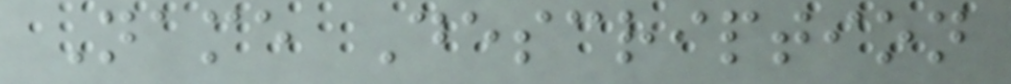Name Description
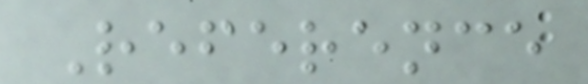Reference
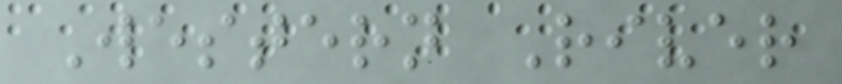Western River
